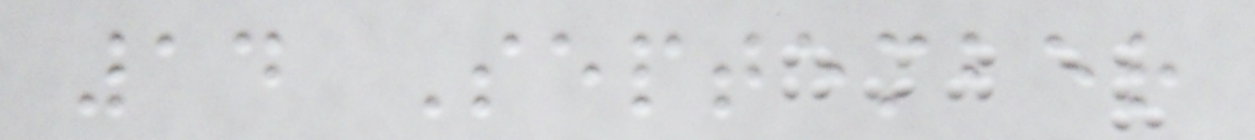14 September
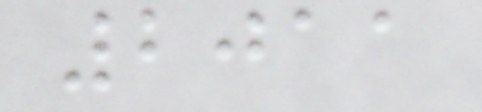2011
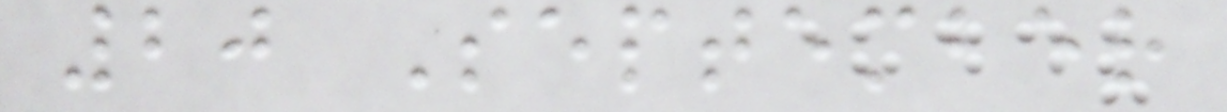20 September
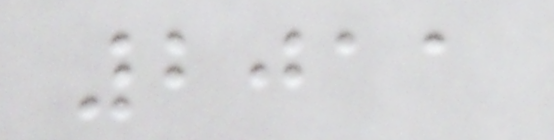2011
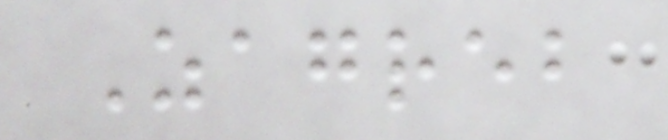Zagreb
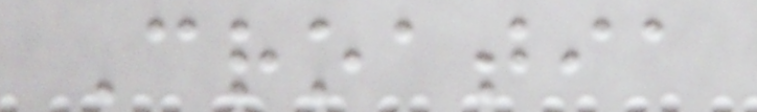Croatia
